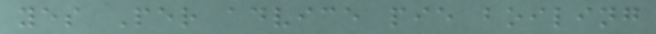yes Per advice pie boiling
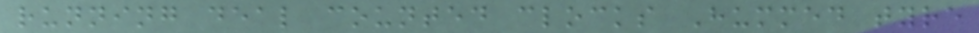running deal counted clocks Hummed tyre
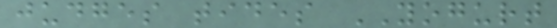judges tides YOGURT
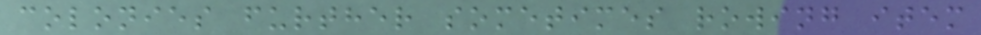colonies further sometimes rowing item
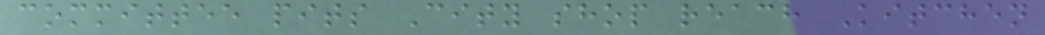committee pits City shop reach Kitchen
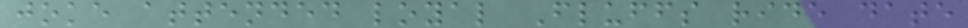joke attended loyal Fluffs ride date
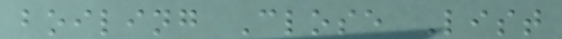boiling Close List
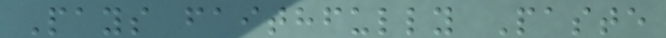Pays faithfully Paste
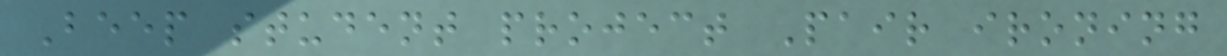Beep student project Pair ironing
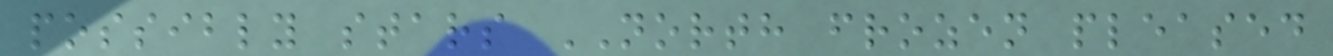possibly stars NORTH frozen pleased
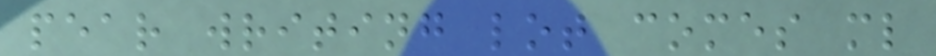pear writing lot comes ml
